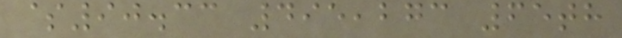$90.33 495,273 65th
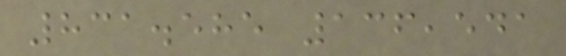831.585 136,541
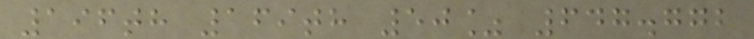196th 169th 50% 647.772
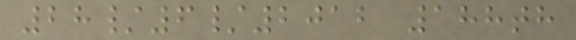28/6/2012 188th
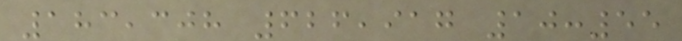183,308 626,917 10:55
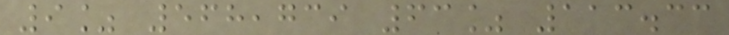9% 568,739 63% 113.33
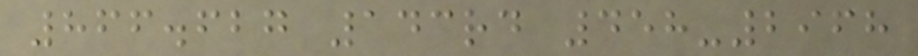866.627 143rd 458-2968
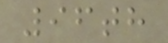96th
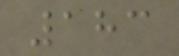183
